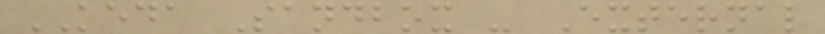KEDA Sandbox - External
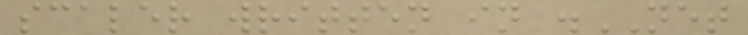scaler written in .NET
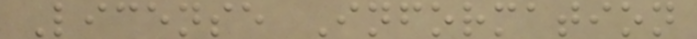License Information
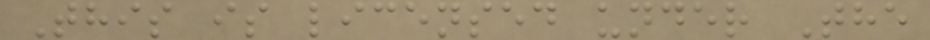This is licensed under The
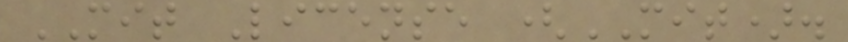MIT License (MIT).
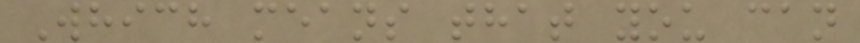Which means that you can
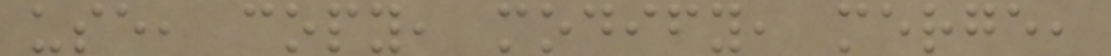use, copy, modify, merge,
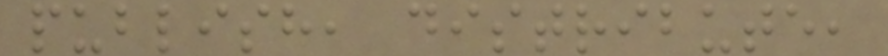publish, distribute,
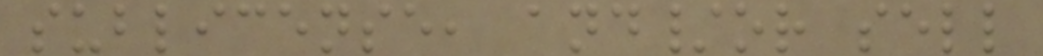sublicense, and/or sell
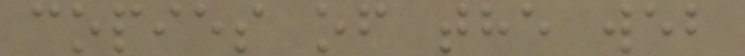copies of the web
